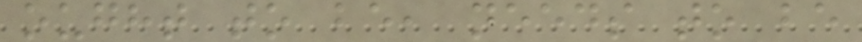ought to be, needs to be
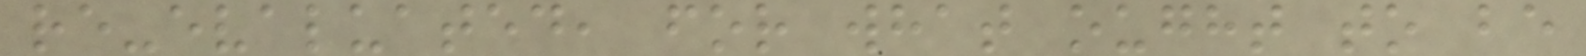re-evaluated, for what ought to be
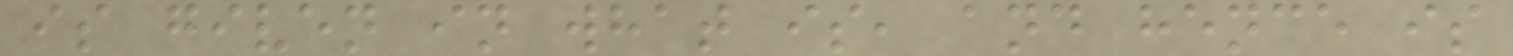is given in what is, and hence is
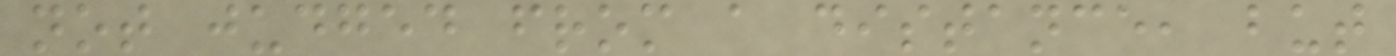not judged from a distance, but
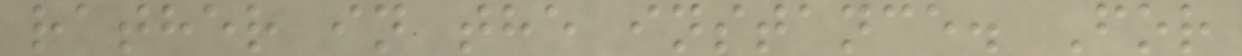rather in the instance. For
